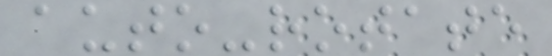auto-rotate
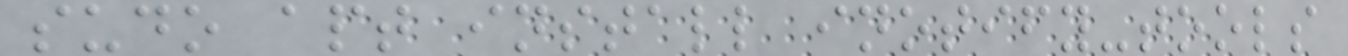sudo apt install inotify-tools
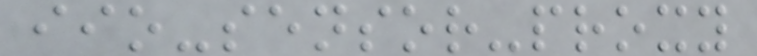iio-sensor-proxy
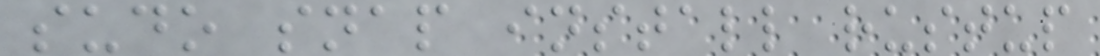sudo snap install rustup
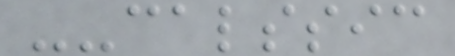--calssic
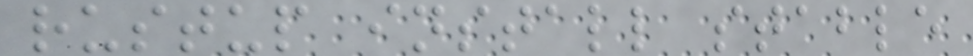rustup install stable
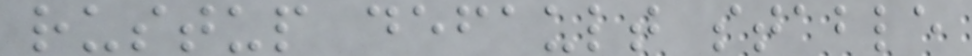rustup default stable
